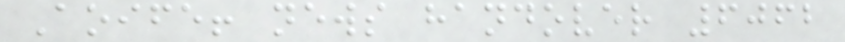Aoife! news handover 6062
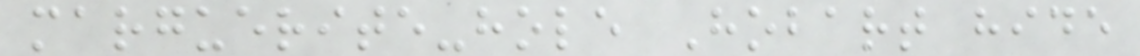marguerite-hole Hobart hide
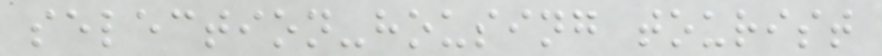selection-housing tourist
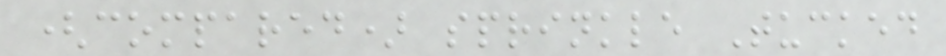(compared) sprinkle Tucked
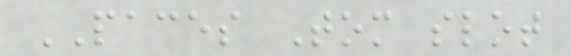PACES Tom slot
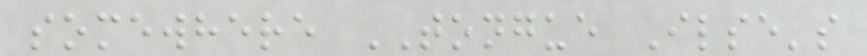somewhere TONGUE Ilse's
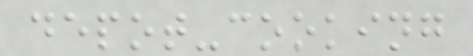depot-cooking
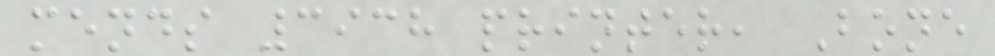mends 3938 printer, Bone
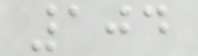104
